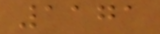1171
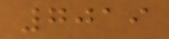7019
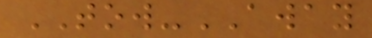TOW-AWAY
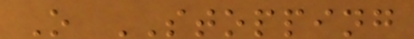O STOPPING
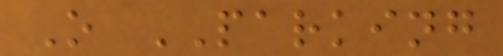O PARKING
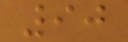90
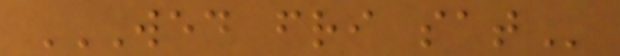WED FRI SAT
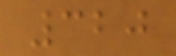320
